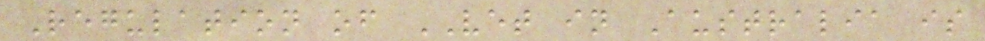Regulation of VET in Australia is
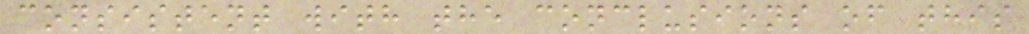consistent with the conclusions of this
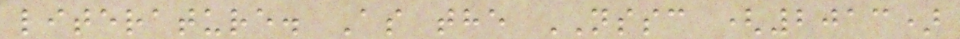literature. As the NSSC (2013)
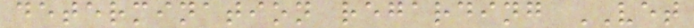determination regarding VET
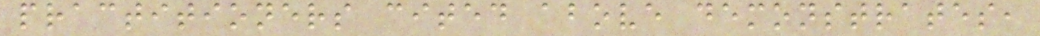practitioners cited above demonstrates,
